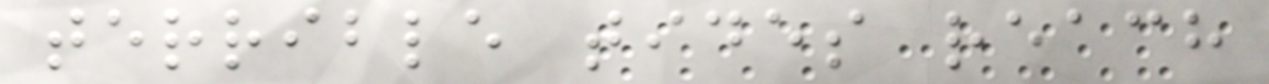terrible tides reach
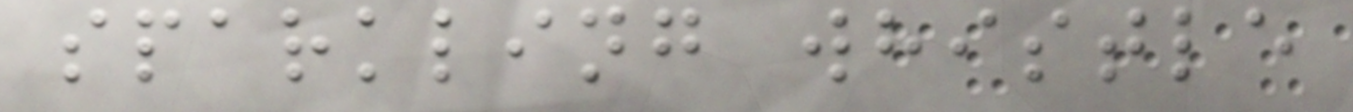sparkling whistle
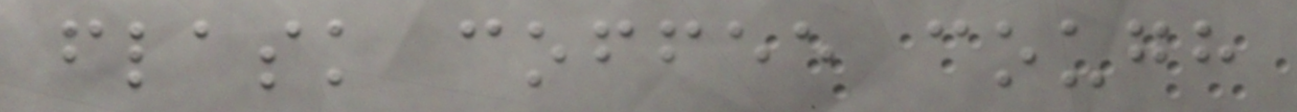flask coffee cough
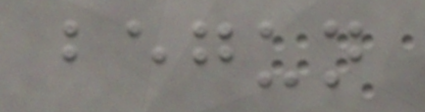begun
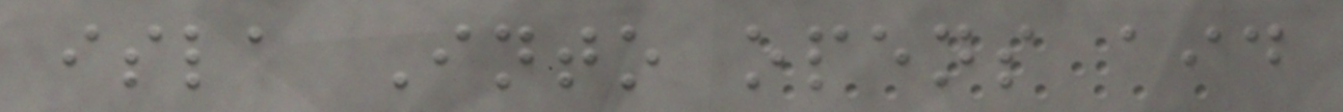isla Into opens aid
